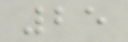25
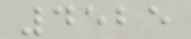4525
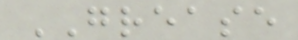GREASE
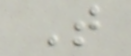T
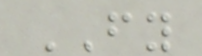FY
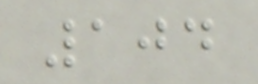104
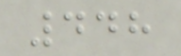448
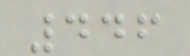446
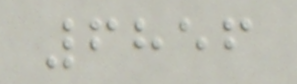6856
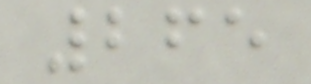265
